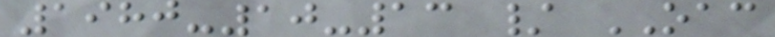1980-10-13 / OAC
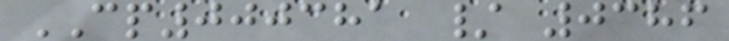CP000381 / 0386
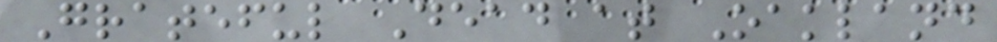Grateful Dead at Oakland
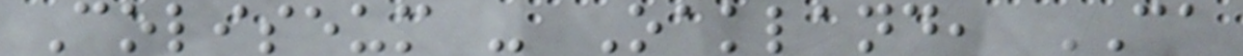Coliseum - Oakland, CA
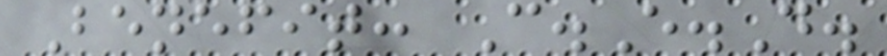Benefit: C.E.D.
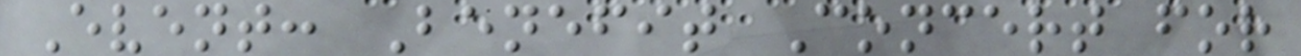Event: Benefit Concert for
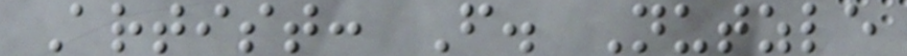Artist: F. Nutzle
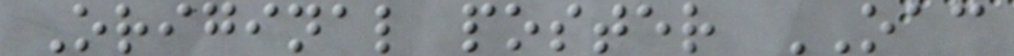Original poster OAC
